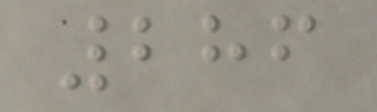286
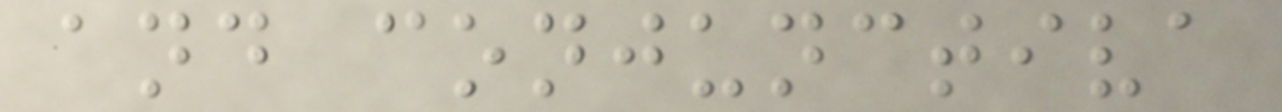and conjunctiva
